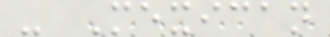- Mexican
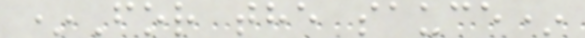*For the sauce*
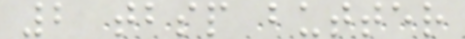2 tbsp butter
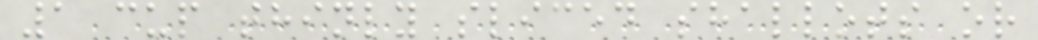1 cup thinly sliced shallots or
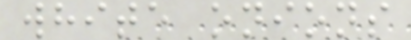white onions
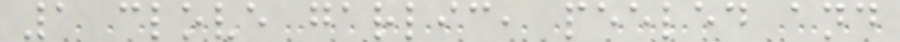1 clove garlic, peeled and
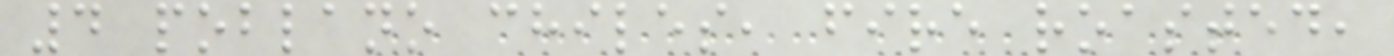4 poblano chiles, fire roasted,
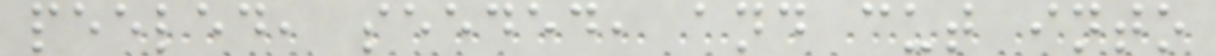peeled, seeded, and cut into
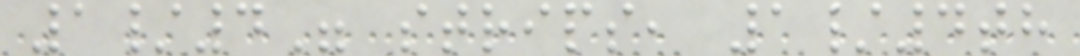1/4" strips, 1/4th
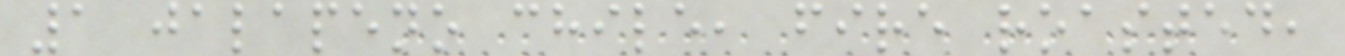1 jalapeno chile, fire roasted,
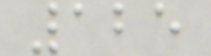125
